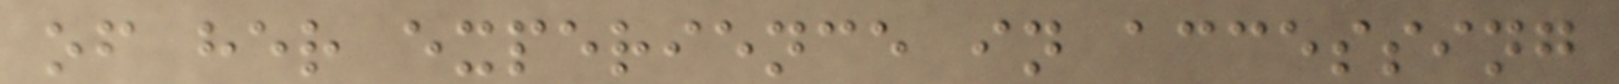of her experience in accessing
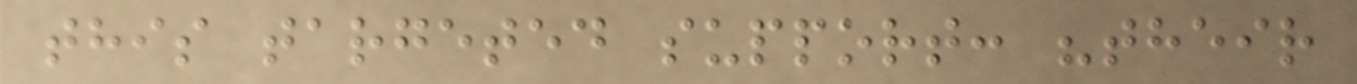this targeted support: "their
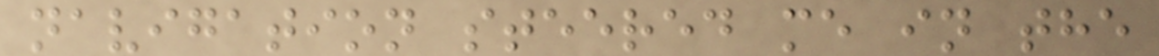navigation steered me in the
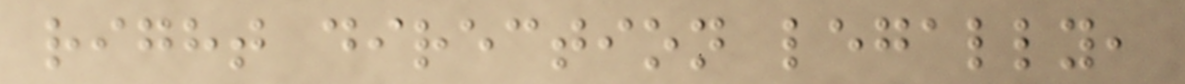right direction legally,
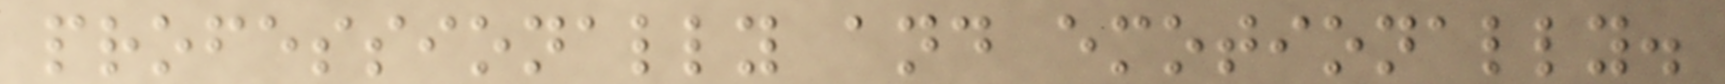professionally and emotionally.
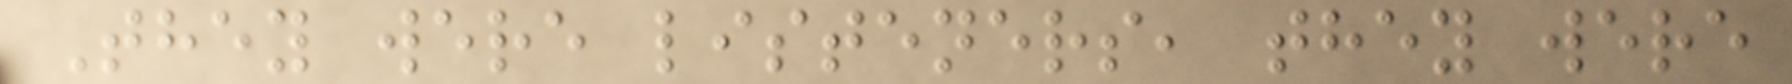They were listeners, they were
